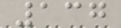137
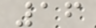16
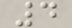4
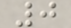0
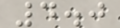4.0
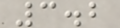3.2
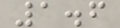1.6
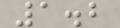1.2
